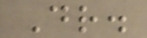Dr.
